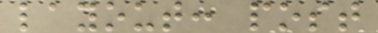layout: post
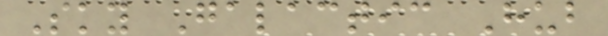Sky Galactic Hub
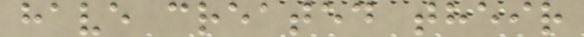have created their
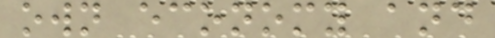own economy and
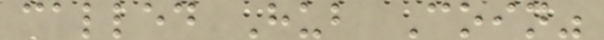called Hub Coin"
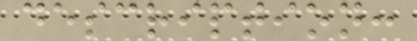description:
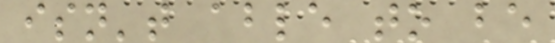isn't able to be
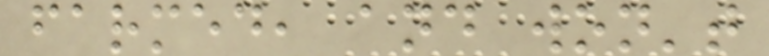farmed, and won't
